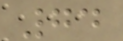74
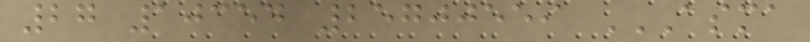27 10354 25700559 ASMA
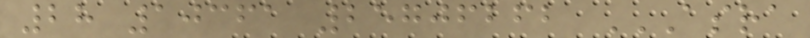28 10361 25706262 ASRA
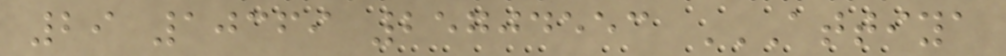29 10369 25704553 ATTIYA
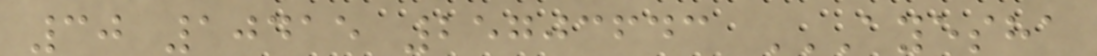30 10415 25703643 AYESHA
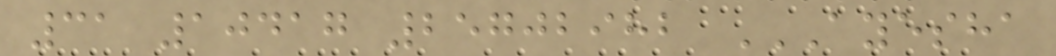31 10417 25702982 AYESHA
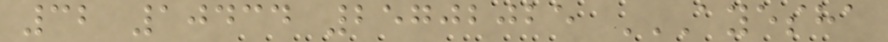32 10434 25702025 AYESHA
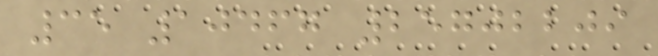35 10467 25702209
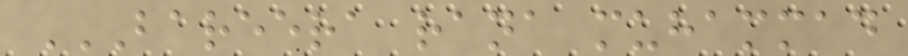BAREERA RANA MUHAMMAD
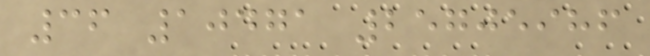36 10471 25705986
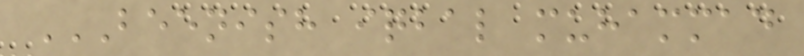BEENISH IQBAL MUHAMMAD
